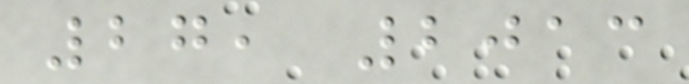27, 2013
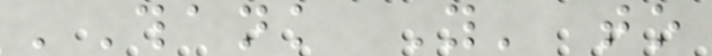'Thank You' to
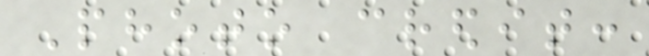Photo credit:
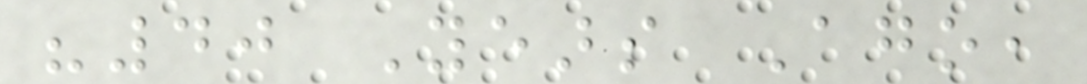"40 Years Ago,
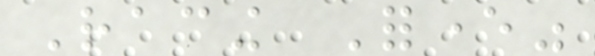Racing Forever"
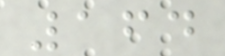164
